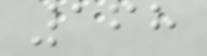168
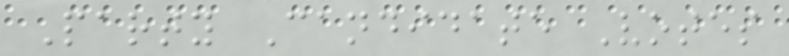Party Candidate Votes
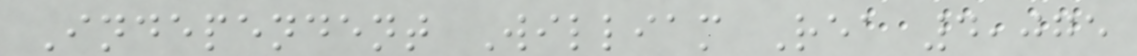Independent William Rea 4,075
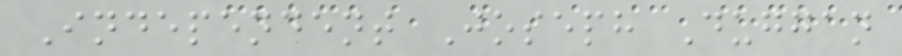Independent Joseph Duggan
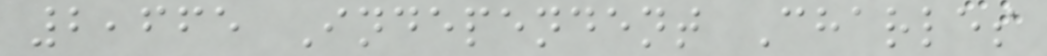2,665 Independent Charles
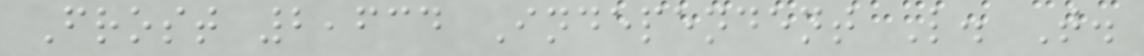Frost 2,634 Independent L. T.
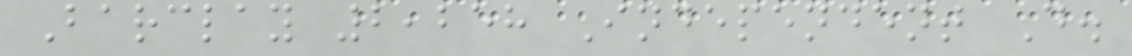Barclay 2,258 Independent D.
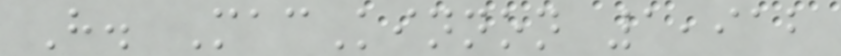H. MacKinnon 1,912
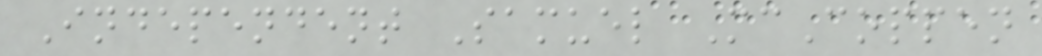Independent Samuel McCoppen
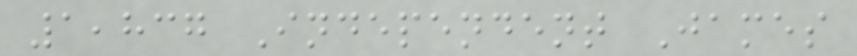1,837 Independent James
